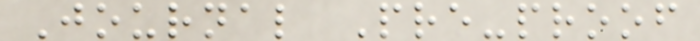Journal Pre-proof
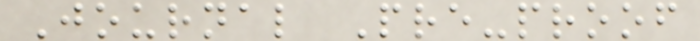Journal Pre-proof
